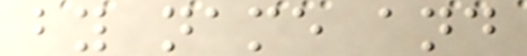by name and
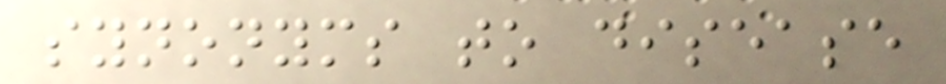synonyms to disease
